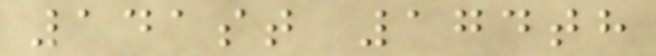141st 174th
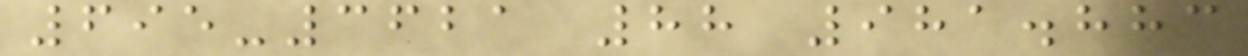695-3621 88 981.883
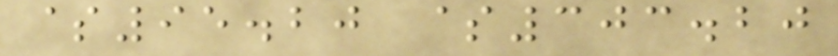$95.20 $303.20
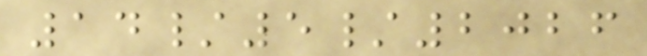14/5/2026
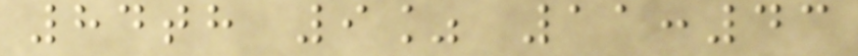84th 9% 11:43
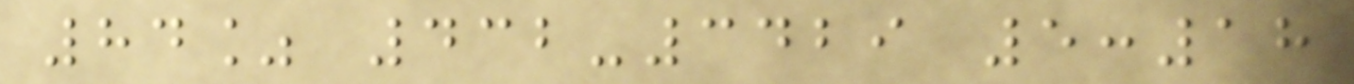84% 432-3429 5:18
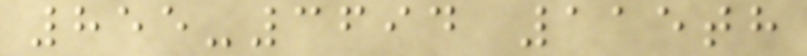855-3694 115th
